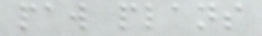paw plans
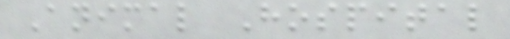Animal Hospital
